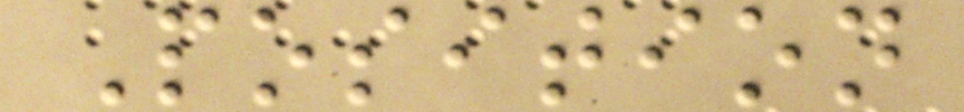Position
